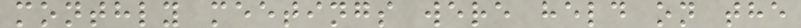monthly meetings were held on the
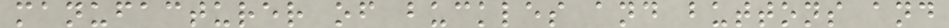manufacturer of buckles and buttons and
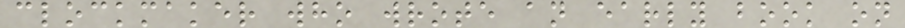clockmaker who wrote an early book on
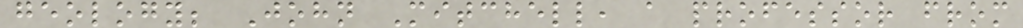geology; John Mitchell, a professor from
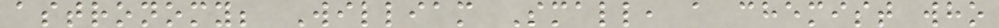astronomy; William Small, a chemist who
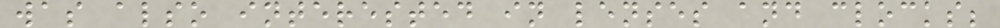was also interested in lenses and clocks;
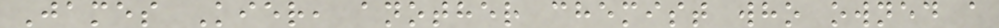James Kier, another chemist who owned a
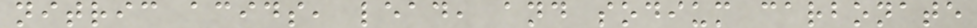nitric acids, lead, and sodium carbonate
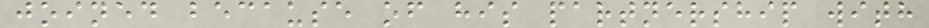joined because of his partnership with
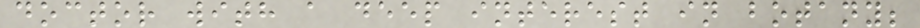doctor with a deep interest in botany;
